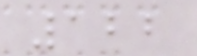122
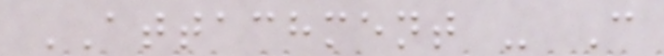ATTACHMENT - C
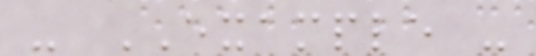- EXAMPLE -
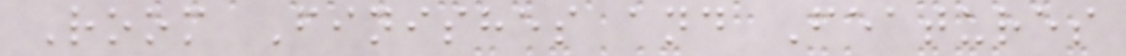Room Finishes and Features
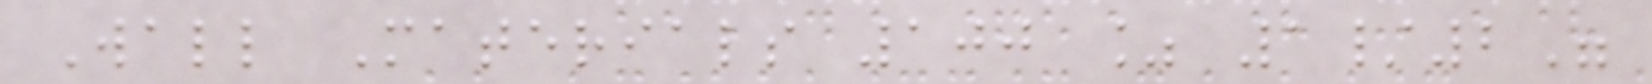Wall Materials 100 % 1/2"
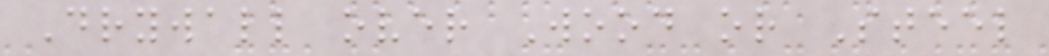Drywall over Wood or Steel
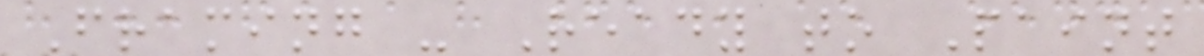Framing - Ready to Paint
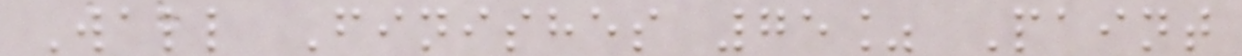Wall Finishes 75% Paint
